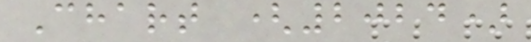Chart (2024)
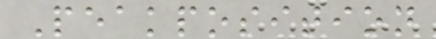Peakposition
